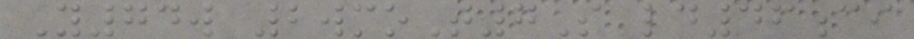Y74w 2wmoT7S ld46ci
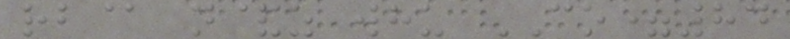rb@ n&z whu CO=84
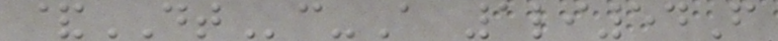&DTc-A 1li54F
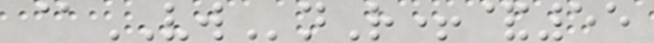@VWnR+&55
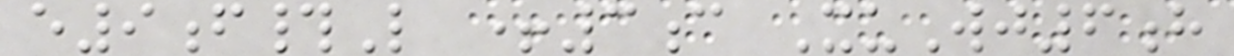e9f#L +3c XuWj6h
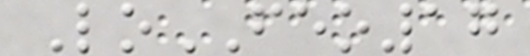LoFEO17
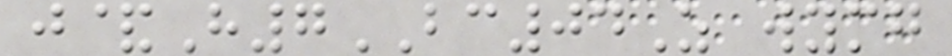j&H7BC04Z wymg
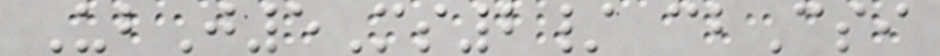UbJ5Ms2/ cbCsi
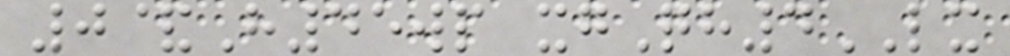0&H45wp xgQh4LX
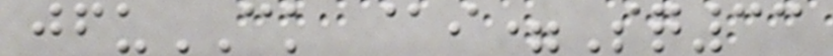jfuCK @i=Sq33
